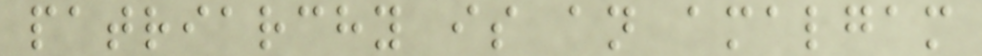patriarchy is an amalgam
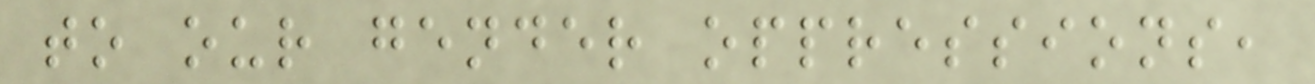to our gender oppressions,
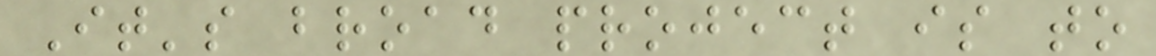It's broad project is to
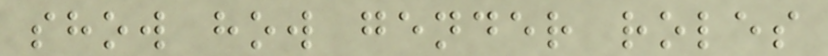show how gender roles
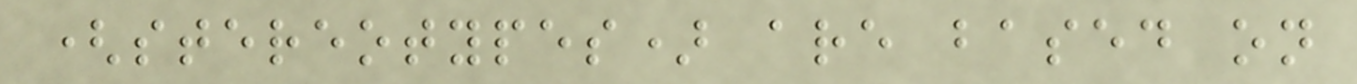(stereotypes) are based on
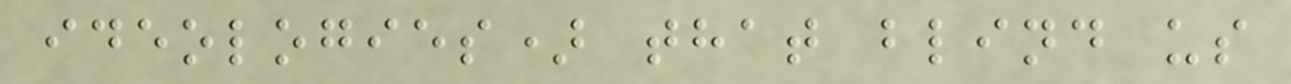ideologies) that blind us
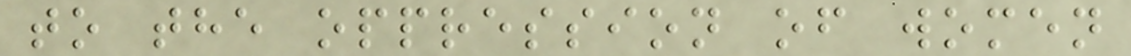to the oppression of women
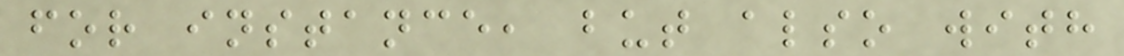for instance, but also with
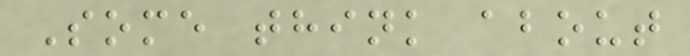Some think about
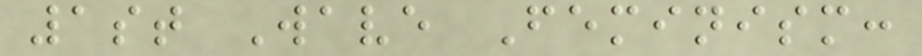1st Wave Feminism:
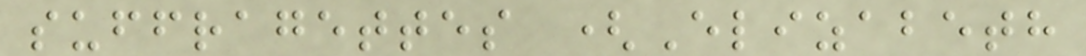suffragettes (Elizabeth
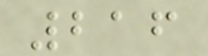216
